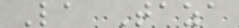La Taza
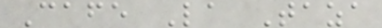Cafe La Taza
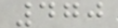470
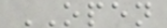OPEN
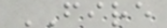FIRE
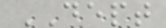DEPT
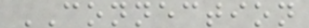CONNECTION
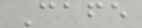Cafe
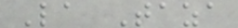La Taza
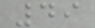49
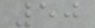50
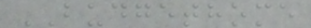BUDGETHOME
